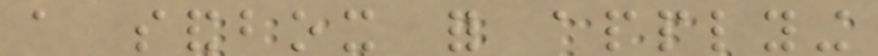a sandbox for applying
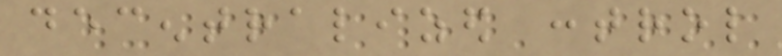decentralized control
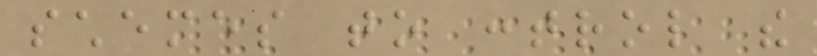schemes to control the
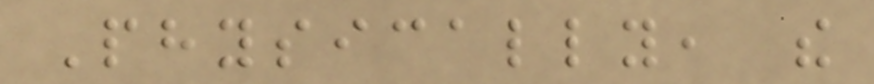Physically, the
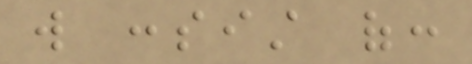will consist of:
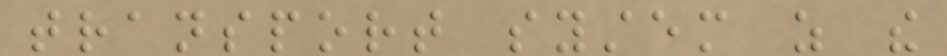transport system as the
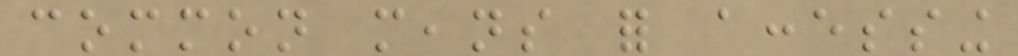common means for accessing
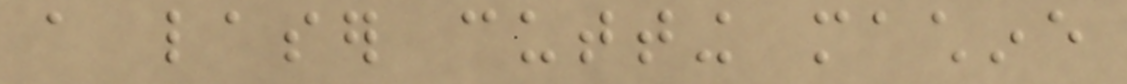a laser cutting machine
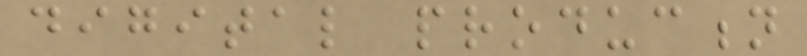digital production
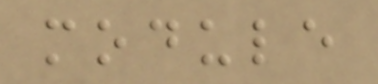module
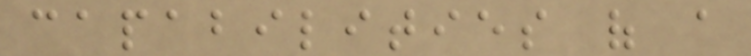capabilities of a
